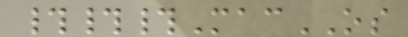###MacOS
